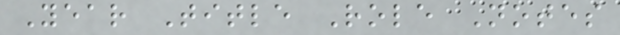Year Title Role Notes
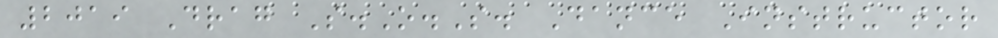2019 Drag S.O.S. Dance Instructor
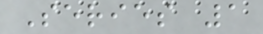Series 1
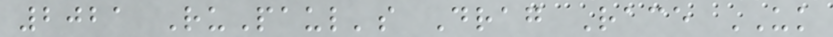2021 RuPaul's Drag Race UK
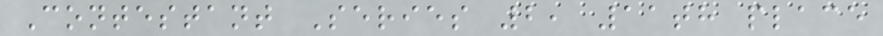Contestant Series 2, 11th place
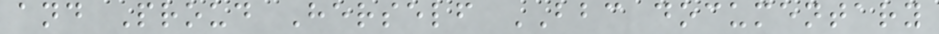and Proud Herself BBC documentary
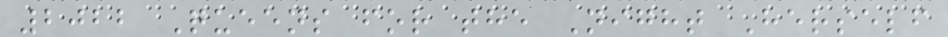2022 Queens for the Night Herself
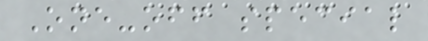One-off special
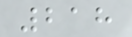218
